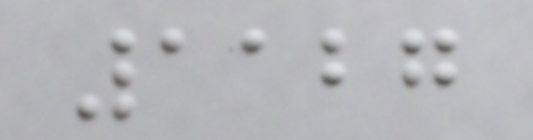1127
